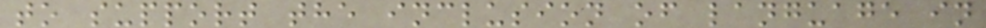to support the inclusion of language in
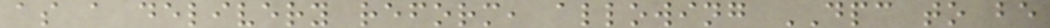as a delivery reform, allowing DPC to be
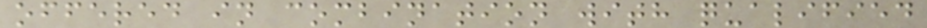offered in combination with qualified
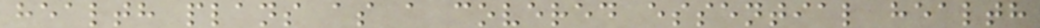health plans as a covered essential health
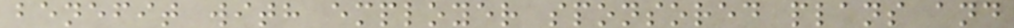benefit with employer sponsored plans and
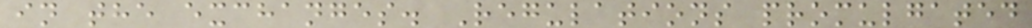in the exchanges. Regulations promulgated
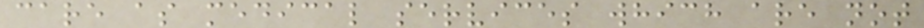care as medical services which are not
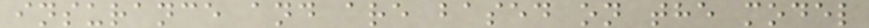insurance and are based on the model
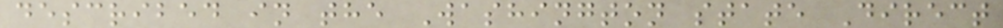described in the Washington state Direct
